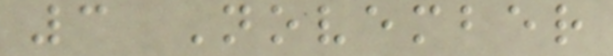3 November
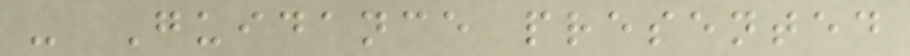- Guidance presented
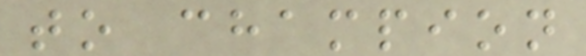to champion
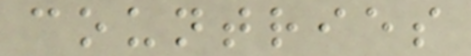countries
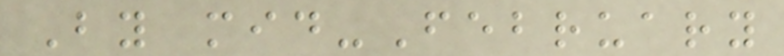By mid-February
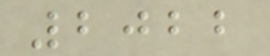2022
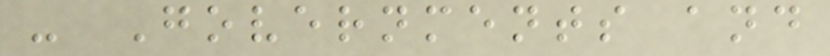- Governments and
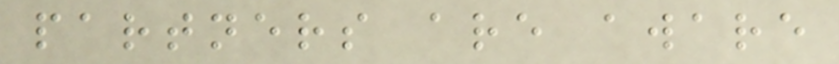partners are aware
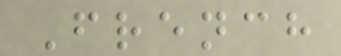French
